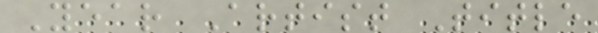Year Artist Title
